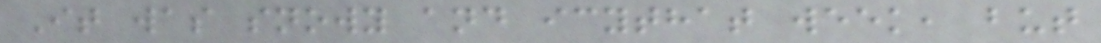It was snowy and icythat week, but
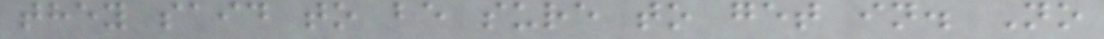they said to be sure to get in. No
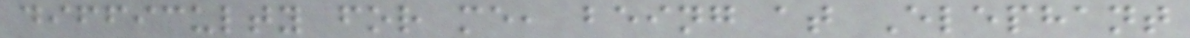difficulty for me, being at Elephant
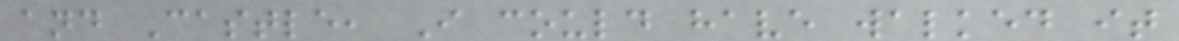and Castle, I could have walked it
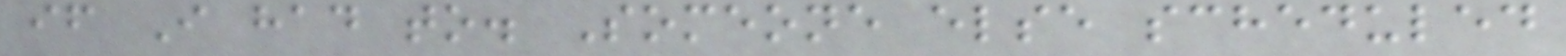if I had to. Someone else scheduled
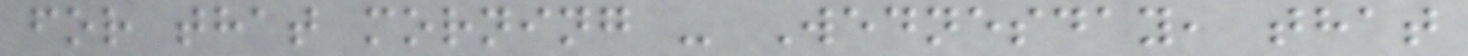for that morning - Wednesday, that
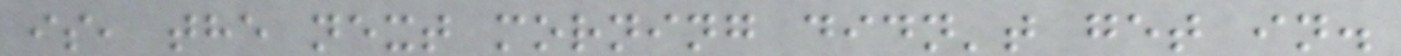is, the next morning didn't get in.
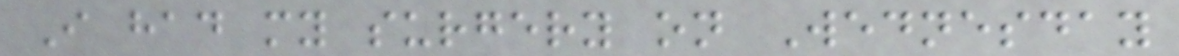I had my surgery on Wednesday
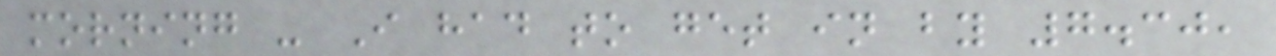morning - I had to get in by 7.30,
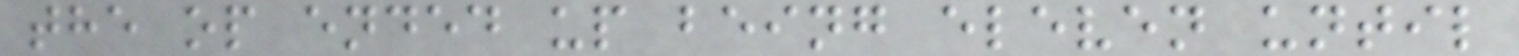the op ended up being eleven until
